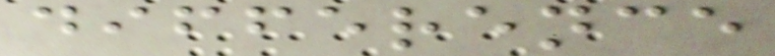difference
